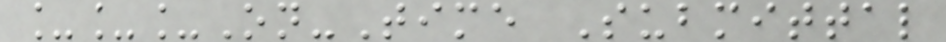___On-Time Submittal
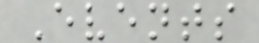Events
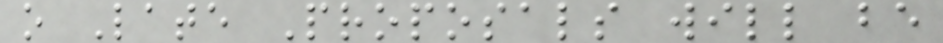o Late Proposals will be
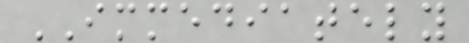IMMEDIATELY
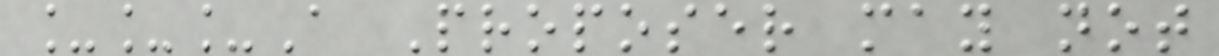___A Proposer may not
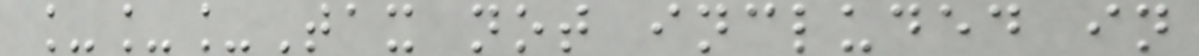___Tax not included in
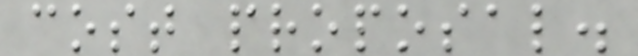cost proposal.
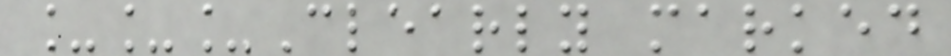___Clearly marked
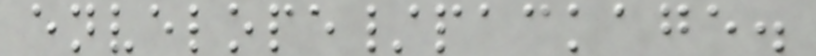envelope/package.
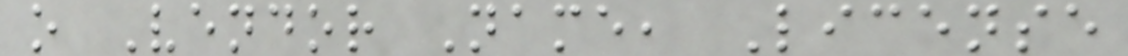o Vendor Name, License
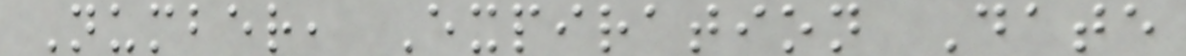Number, Expiration Date
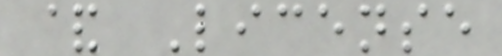& License
